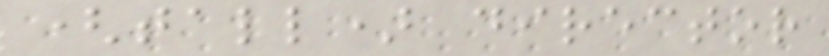(tall) director
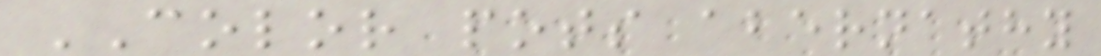COLOR pots abernathy
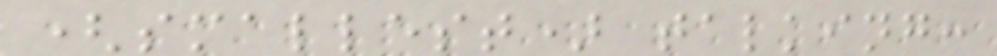(smallest) talking:
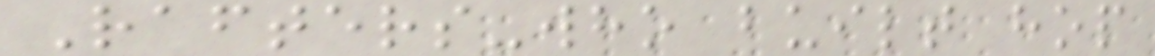Rafters-who built hop
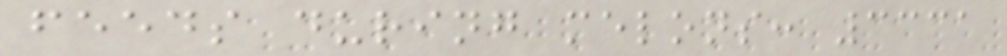feeds during melons: 3331
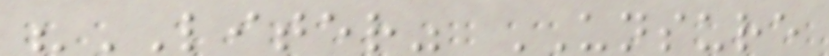"LITER" UNSURE
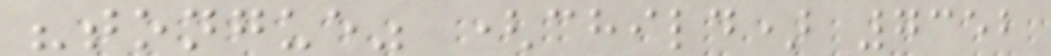"tongue" (child) 7352
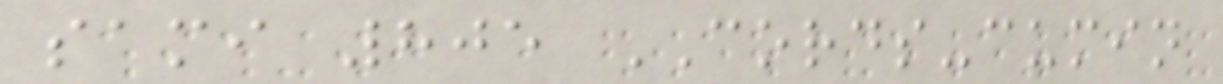sami 805 CORDS-cumin
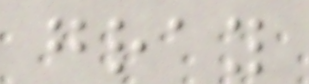gray
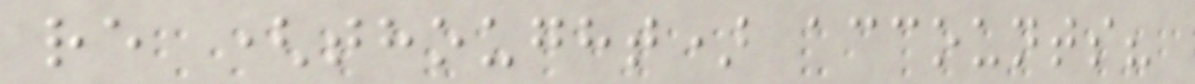re (thought) accounts?
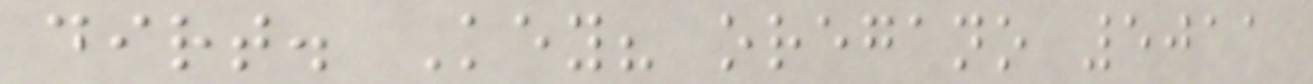dirt. Key? oregano 5011
